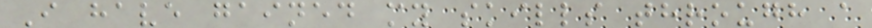I have gained my skills through a
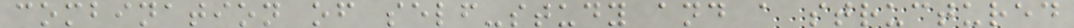combination of self-study and a structured
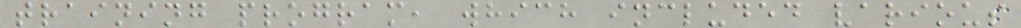training program, which included various
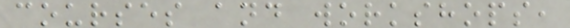courses and workshops,
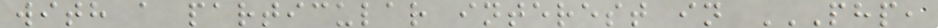with a particular interest in PHP,
